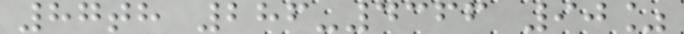87th 286-4366 90%
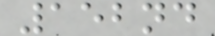152nd
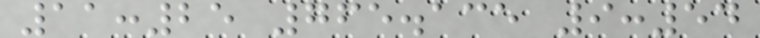11:25 765.135 9:54
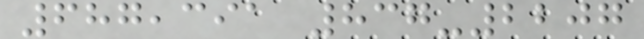687,391 837-2207
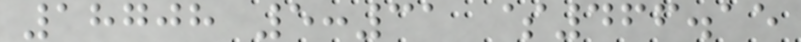18708 5:31 $466.15
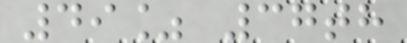49% 37th
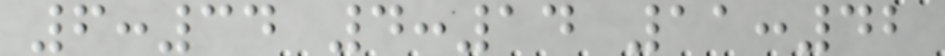6:34 4:14 11:42
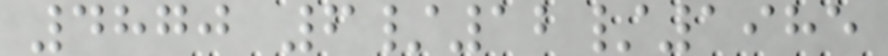4870 6/12/1985
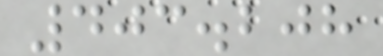403.208
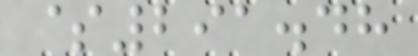$291.48
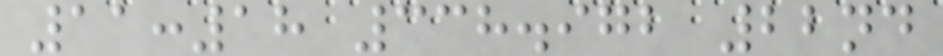11:18 338.972 22nd
